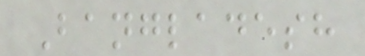Bangladesh
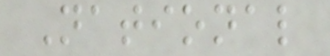National
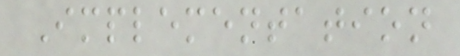Implementation
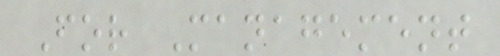For Management
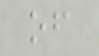of
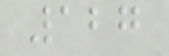127
